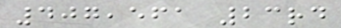407,561 23rd
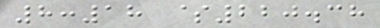8:18 $220.38
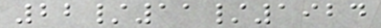22/11/1924
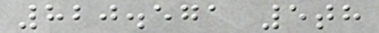820.571 5th
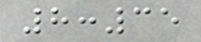8:35
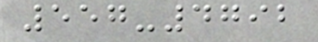557-4792
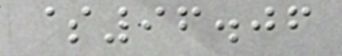$96.06
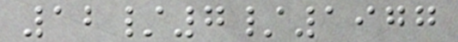12/7/1977
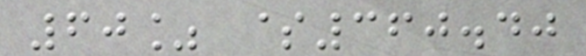60% $360.40
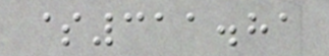$311.81
